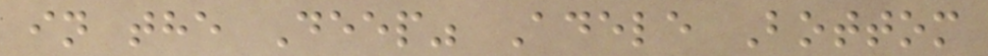in the Deep" Adele Bottom
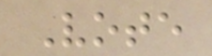Vote
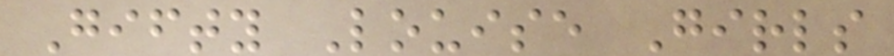Gifty Louise Girls
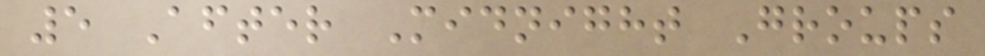5 After Midnight Groups
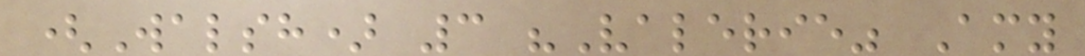(Walsh) 3 "Valerie" Amy
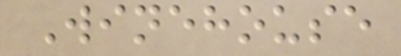Winehouse
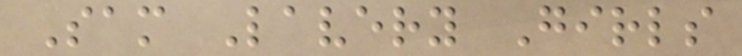Sam Lavery Girls
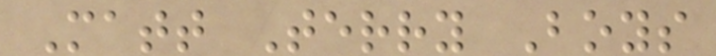Matt Terry Boys
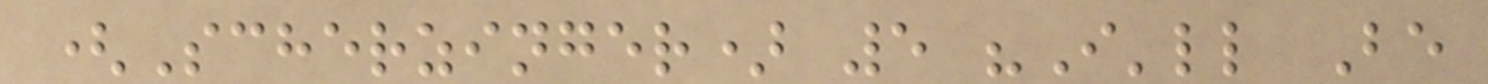(Scherzinger) 5 "I'll Be
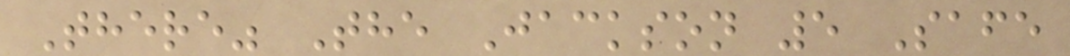There" The Jackson 5 Safe
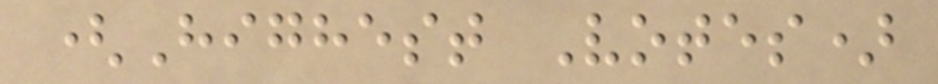(Highest Votes)
